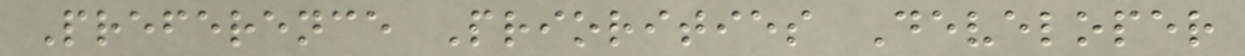Preference Priorities Developer
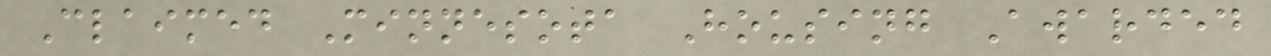Claimed Minnesota Housing Awarded
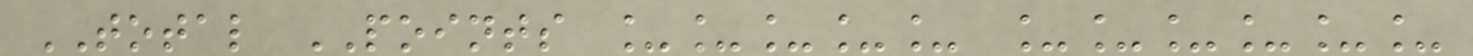TOTAL POINTS _____ ______
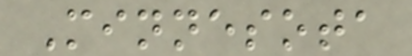Minnesota
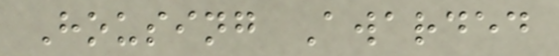Housing Awarded
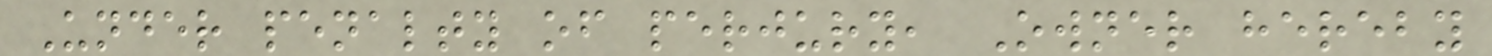Under penalty of perjury, Owner hereby
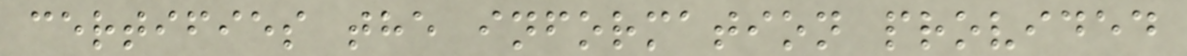certifies the information provided
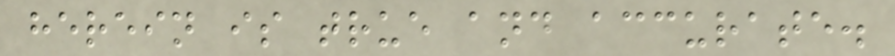herein is true and accurate.
